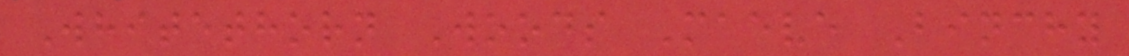Whitethorn Woods Maeve Binchy
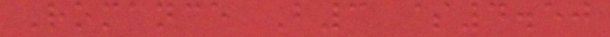Romance B3 $4.50
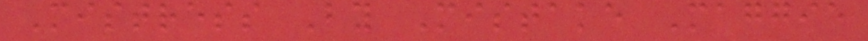Mistress By Mistake Maggie
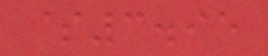$3.95
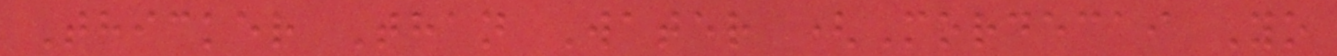Thicker Than Water (Mordecai Yo
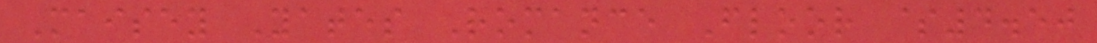Maisey Yates Romance Floor $4.50
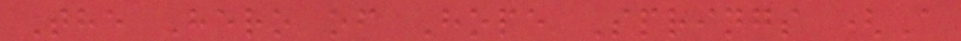The Hero of Hope Springs (A
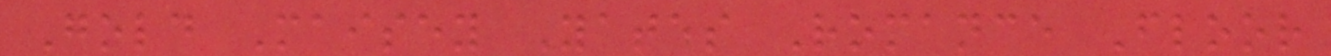Gold Maisey Yates Romance Floor
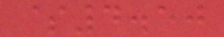$4.50
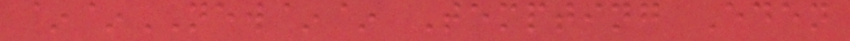~~NEW~~ Tempting Eden
